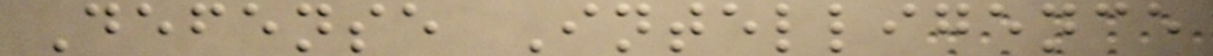Defense Intelligence
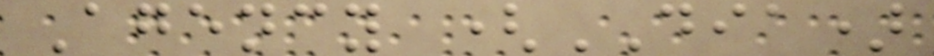Agency (DIA)
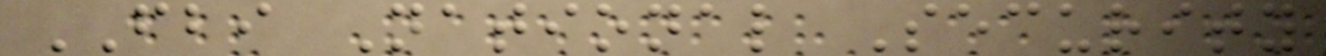FBI National Security
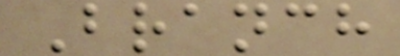Branch
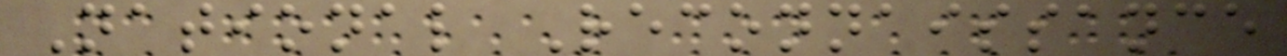National Reconnaissance
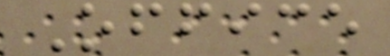Office
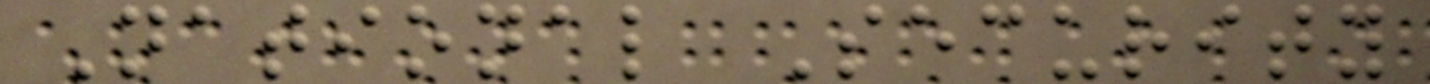National Security
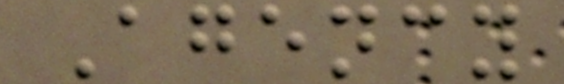Agency
